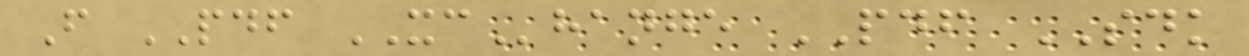From PDF XChange PDF SDK
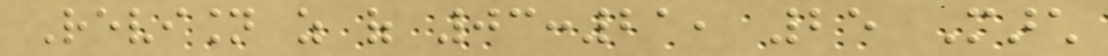Revision as of 03:21, 25 March
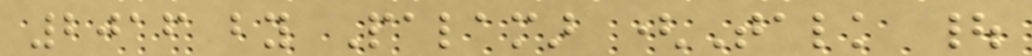2016 by Palamar (Talk |
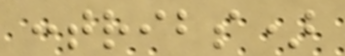contribs)
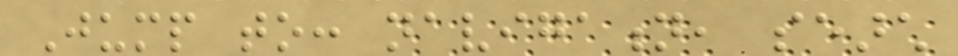Jump to: navigation, search
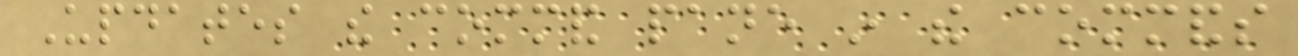Updates the command pane in the commands
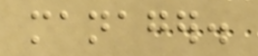manager.
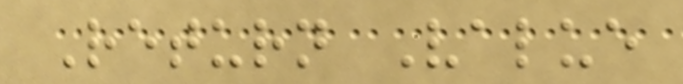Return Value
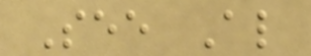See Also
